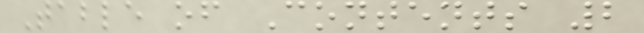Table of Contents 2
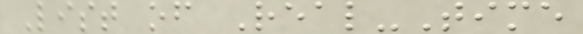List of Real-Time
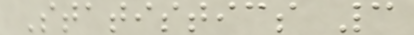Statistics 3
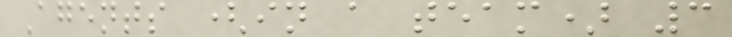Agents (in a team) 3
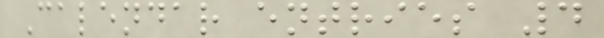Calendar entries 4
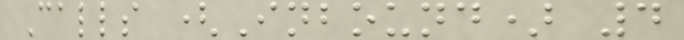Calls (Inbound) 4
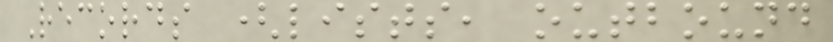Records (lists, outbound
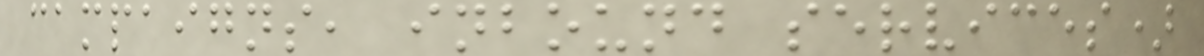campaigns, inbound services)
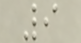9
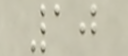10
